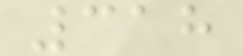318
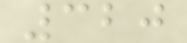320
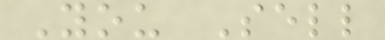You Sell
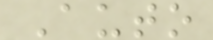Auto
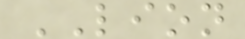LION
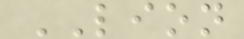LION
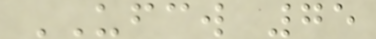UFCW 75
